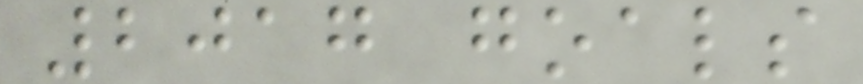2017 goals
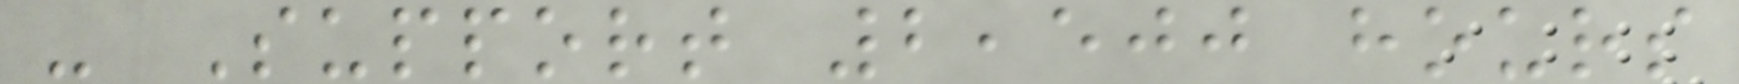- Support 2,500 hours
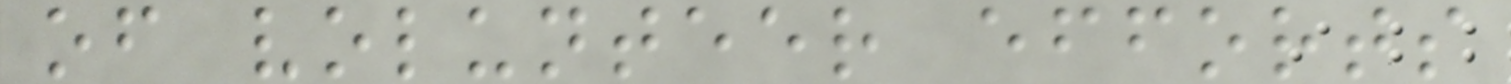of volunteer efforts
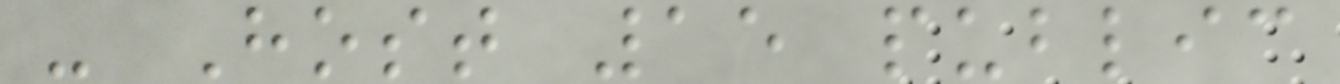- Host 15 public
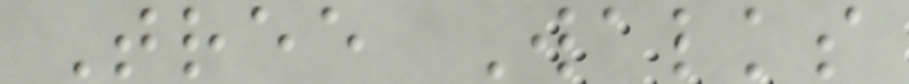Tree Walks
